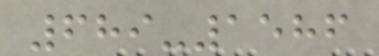689-1586
